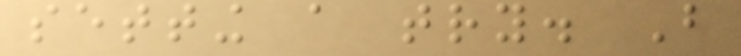setting a try. But
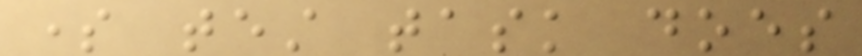some test task does
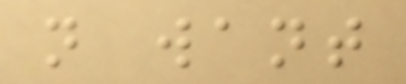not want
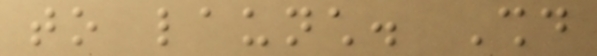to launch. Should
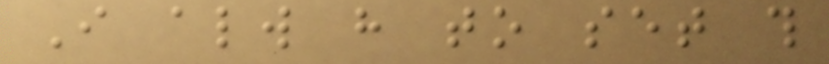I always have to set this
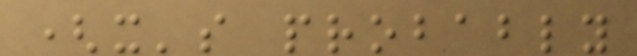(it's probably
